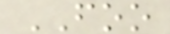FOO
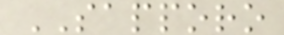SAPPORO
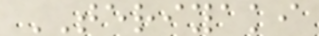TERIYAKI
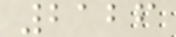2126
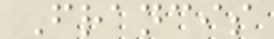Francis
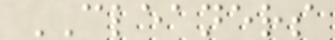CLEANERS
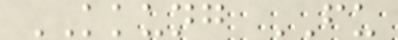KKUNG FU
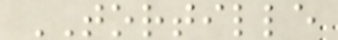TORTILLE
